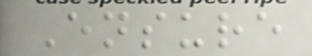Ensure
